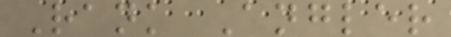Rank Angler
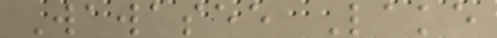Wawasee Lake
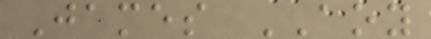James AOY
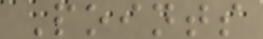Points
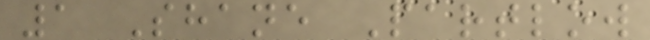1 Shane Partlow
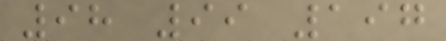98 99 197
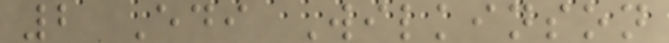2 Edi Wilkinson
